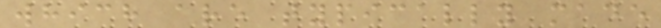which are typically made
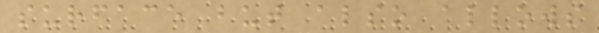surface but also allows
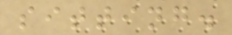sitting.
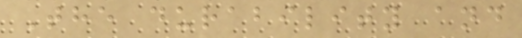The durability and
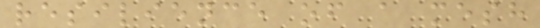resilience of a mesh
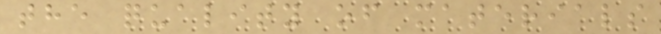the quality of materials
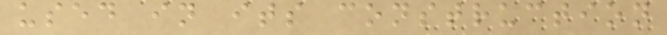used in its construction
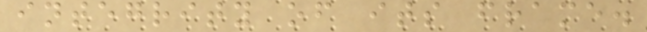integrity of its frame.
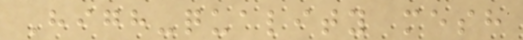High-quality mesh
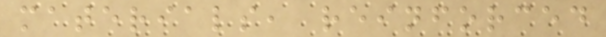materials, reinforced
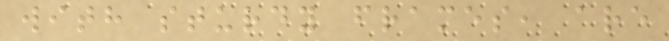with sturdy frames, are
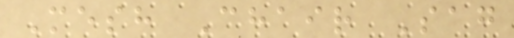Mesh Chair Sag
